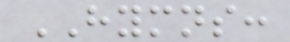HYMNS:
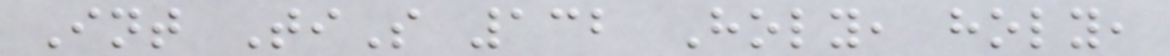Int TiS 132 Holy, holy,
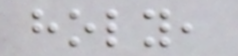holy,
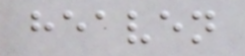heaven
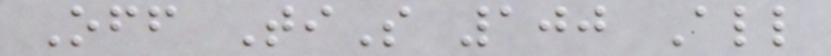Off TiS 100 All
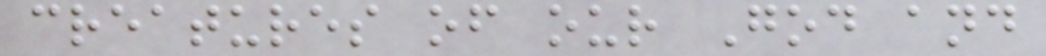creatures of our God and
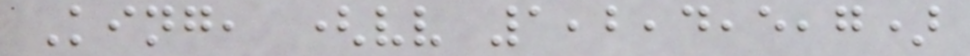King, (vv 1,2,4,5,7)
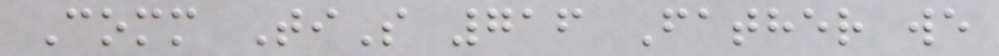Comm TiS 716 Father we
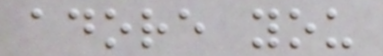adore you
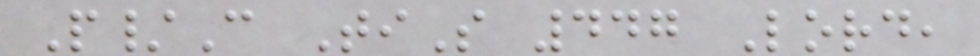P/C TiS 447 Lord,
